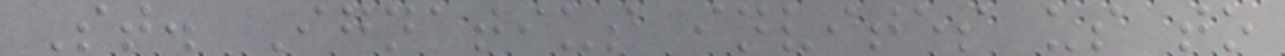St. Ignatius invites us to
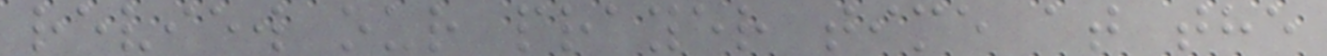review our prayer time at the
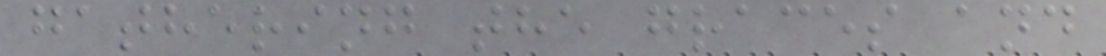gathering the graces and
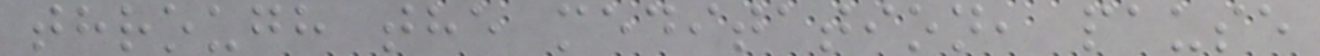through the meditation, pause
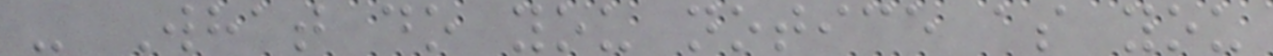- What do you notice as you
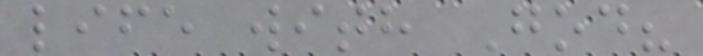life with God?
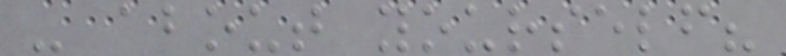- about yourself?
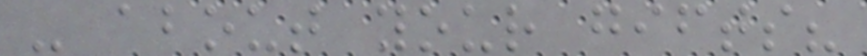- about your gifts?
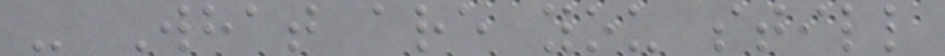- What are you still
